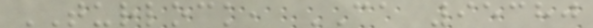TURLOCK, CA 95380
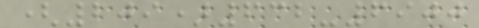(209)632-6900
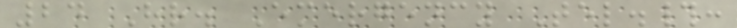24 Hr. Emergency Tel.#:
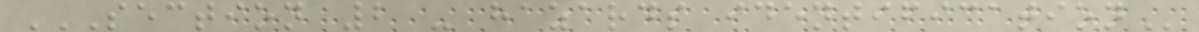SECTION 2 - HAZARDS IDENTIFICATION
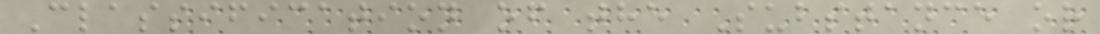Classification of the Substance or
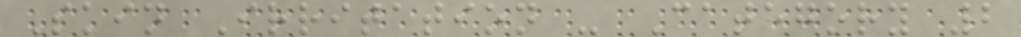Skin Irritation - Category 2
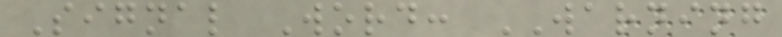Signal Word: WARNING
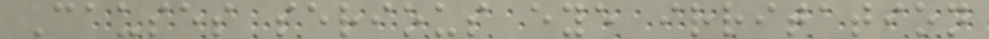Causes serious eye irritation
